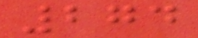274
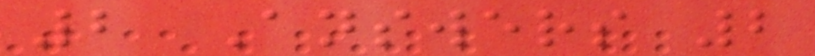2 Answers 2
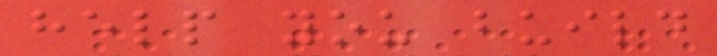help you build
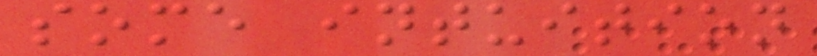some intuition
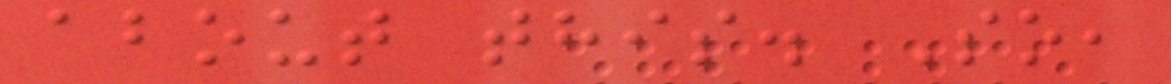about this. So,
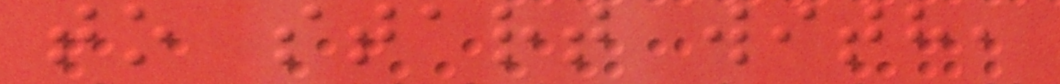to start with,
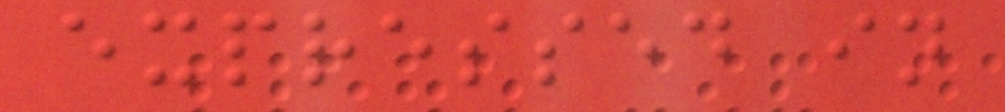expressed in
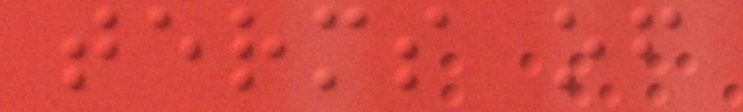terms of
